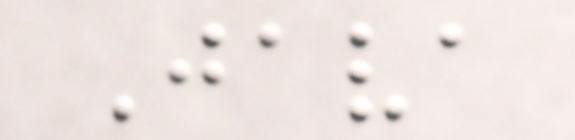Java
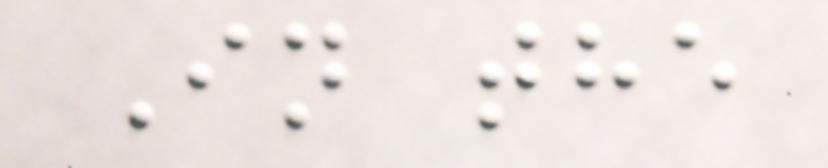In the
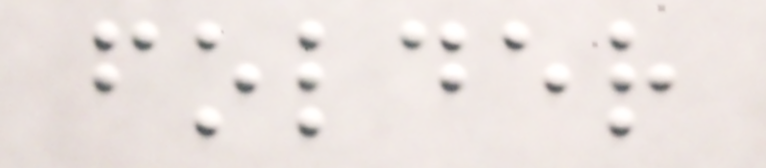folder
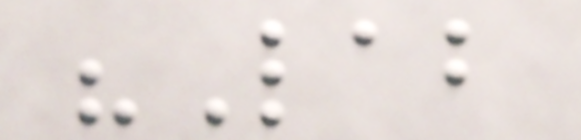"Lab
